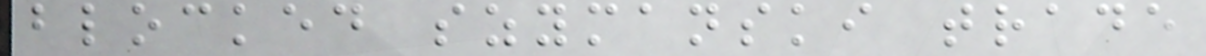blocked szymanski trade
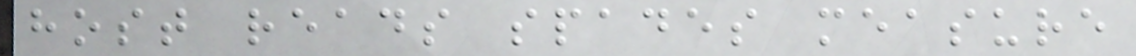host reads spades measure
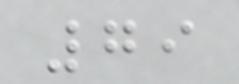79
